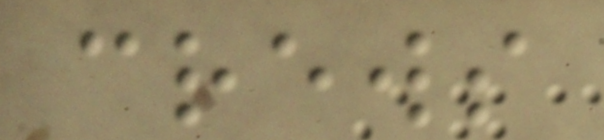crews
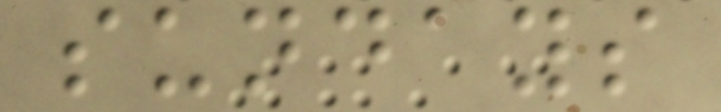sundays
